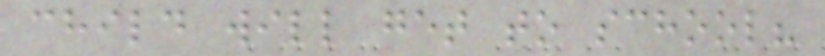child will get to school?
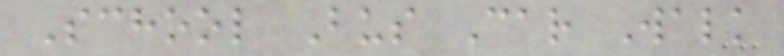School Bus Car Walk
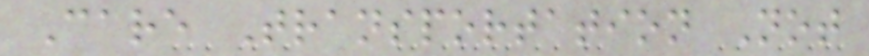Care Transportation Not
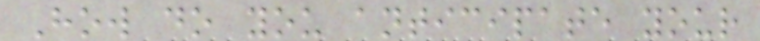How do you anticipate your
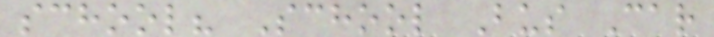school? School Bus Car
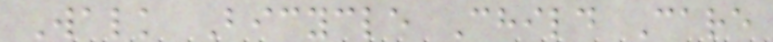Walk Bicycle Child Care
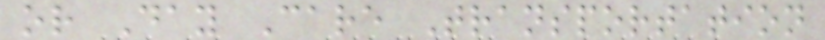or Day Care Transportation
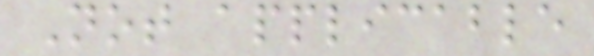Not applicable
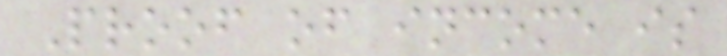Proof of income is
